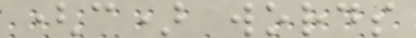(c) words
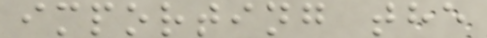importing the
